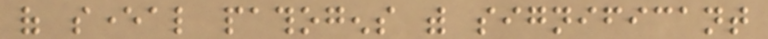of several pathogens with significant
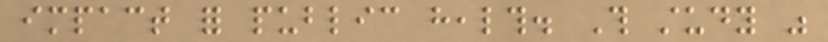impact for public health. This study was
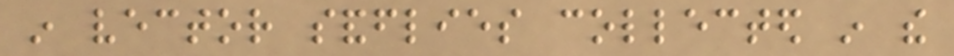in vector sandflies collected in the
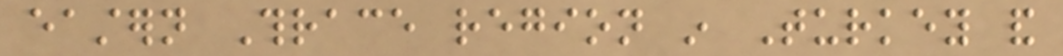eastern Thrace region in Turkey and
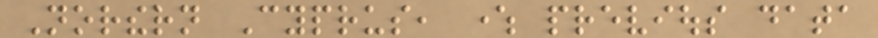Northern Cyprus, where previous data
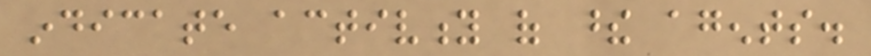indicate activity of these agents.
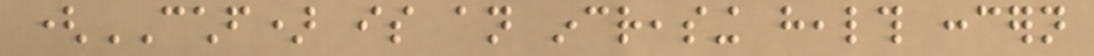(CCHF) is an increasing health concern
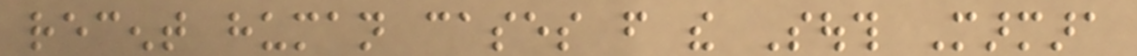recent human cases from the South Marmara
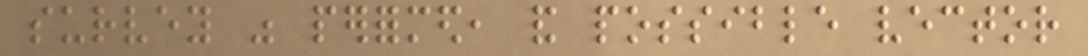survey was performed, and possible vector
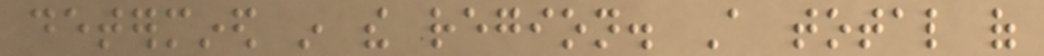determined in the region. A total of
